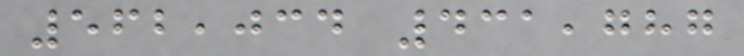562,034 431,787
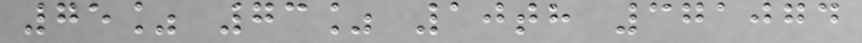75% 73% 10th 371074
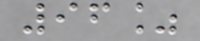96%
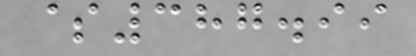$387.99
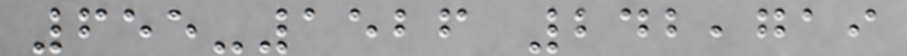655-1526 242,719
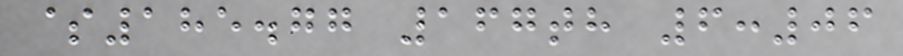$185.77 167th 6:06
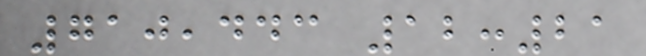710,443 12:21
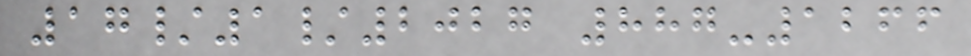17/1/2027 887-1266
